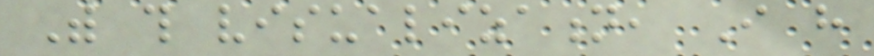With this visualization, I have
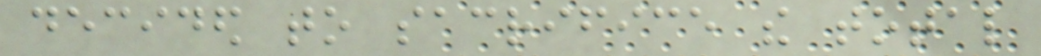decided to sacrifice the total
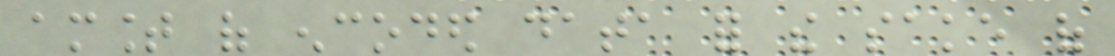amount of encoded data for the sake of
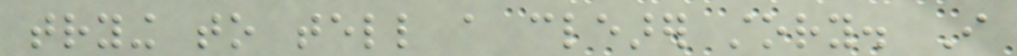trying to tell a clearer story. I
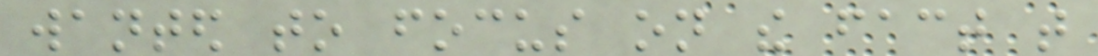wanted to focus on the fact that
